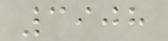3908
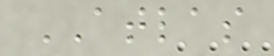ATLAS
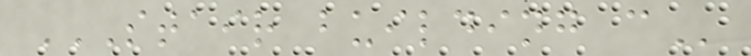STAIR BUILDING C
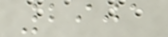2901
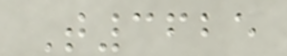T3625
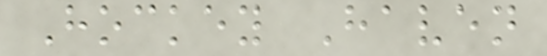Hockey Haven
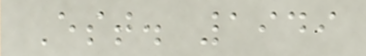Est. 1949
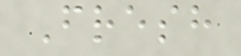Fresh
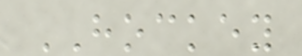HOCKEY
